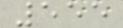555
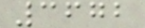3672
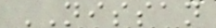NISSAN
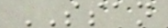SSAN
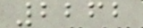2262
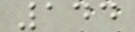144
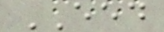EED
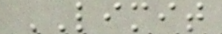LIMIT
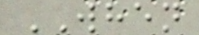WHEN
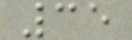35
